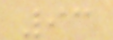93
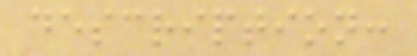description:
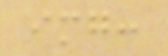img:
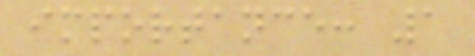importance: 1
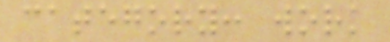category: work
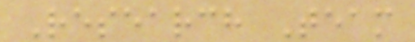Research Team
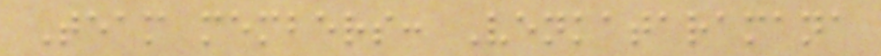Team members: Venkataramana
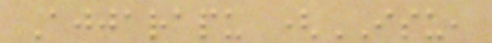Ajjarapu (ISU,
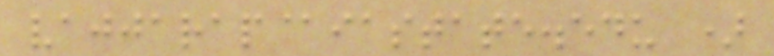vajjarap@iastate.edu )
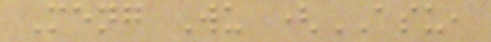Meng Wu (ASU,
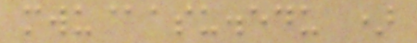mwu@asu.edu )
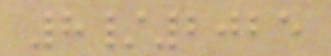8/2025
